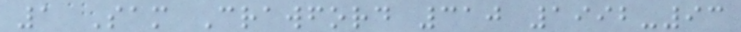1 Sam Crawford 310 1992-93
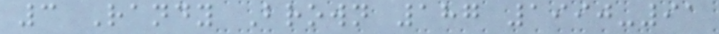3 Randy Brown 187 1990-91
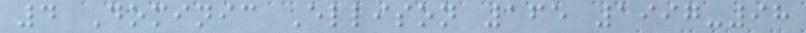4 Dominic Ellison 165 1997-98
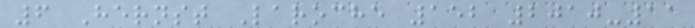6 Hernst Laroche 152 2010-11
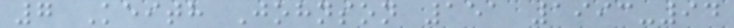7 Keith Johnson 151 1993-94
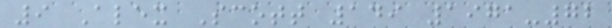9 Alex Scott 149 1971-72
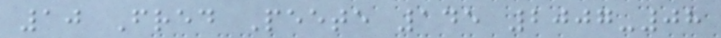10 Fred Peete 145 2007-08
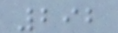292
